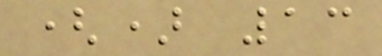() 13
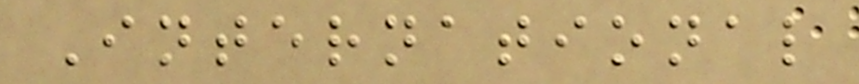International
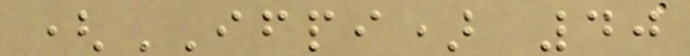(IFPI) 40
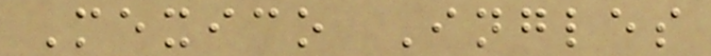Mexico Ingles
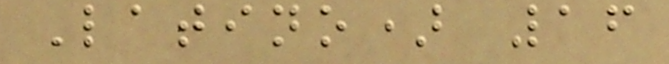Latino) 16
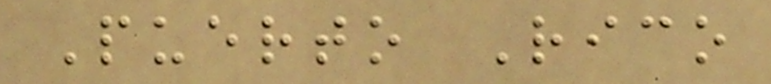Puerto Rico
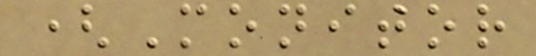(Monitor
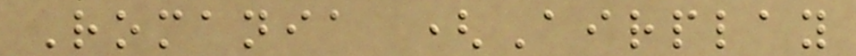Romania (Airplay
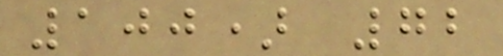100) 72
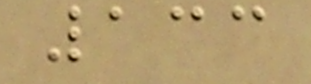133
